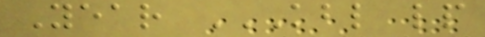Year KBL LP
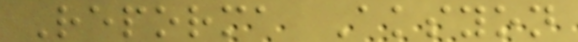Reporma Aksyon
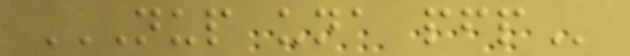NUP UNA PFP
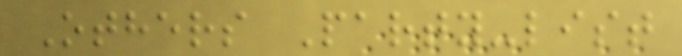Others Party-list
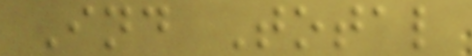Ind Total
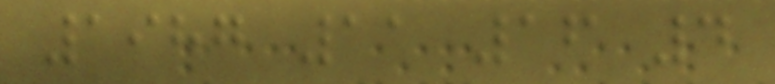1987 11 16 4
